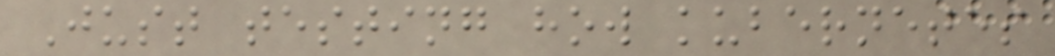Just testing how kubernetes
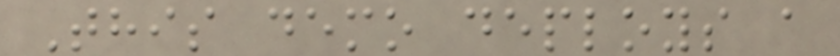This demo deploys a
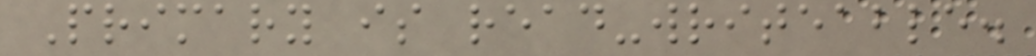Primary is read-writeable.
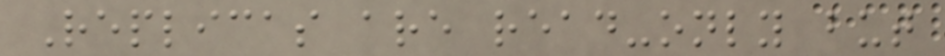Replicas are read-only but
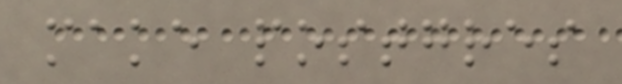make postgres
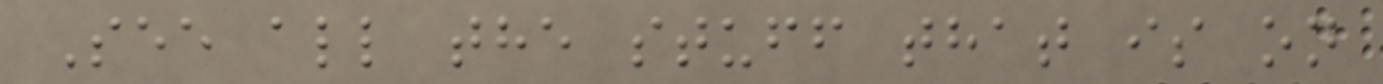See all the stuff that is on
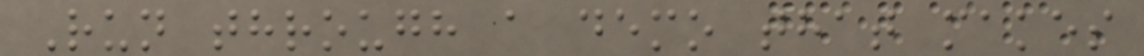Run through a demo that makes
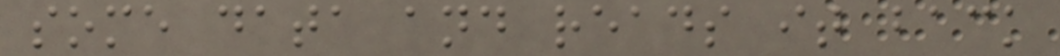some data and reads it back
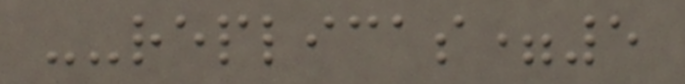--replicas=5
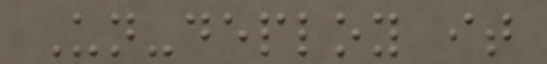Un-deploy it
